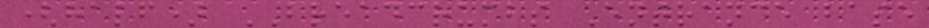(half) BREADCRUMBS Entrance base
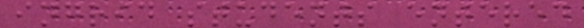ingrid students entered
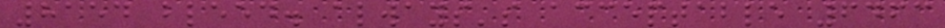8154 bleed. always's acceptable 6463
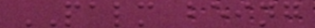PALM being
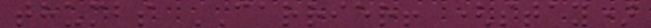thumbs CARRIER! (stay)
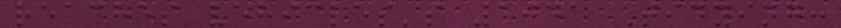reaches vehicles's 1041 Tidying:
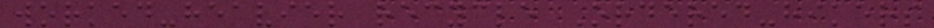worked-heavier recycle Ordered-hikers
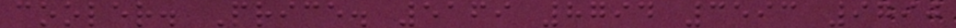cooler. Price. 5169 8794 3593 9790
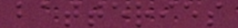batteries
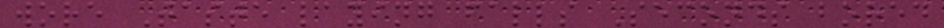wore Taste laying falls Seconds bored
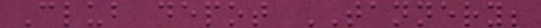Club depot TANNERY;
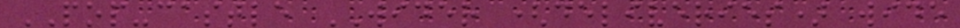POP-castle WIDER (deliveries) wide
